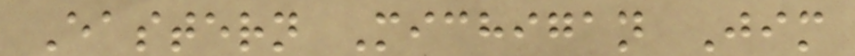Eastern Michigan Jim
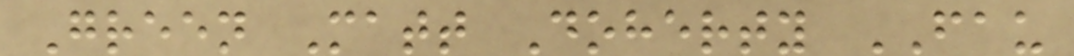Green Matt Doherty FAU
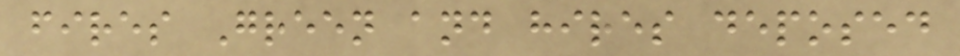fires Green and hires deposed
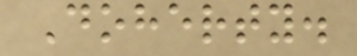Doherty.
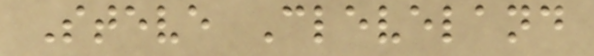Steve Cleveland
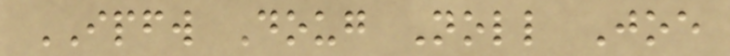IPFW Doug Noll Joe
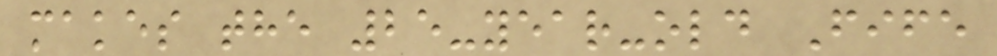makes the 25-year-old Fife
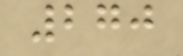270
